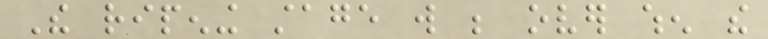The ripening stage will be over when the
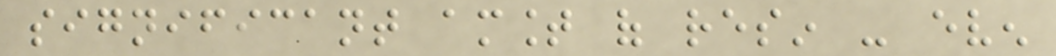significant amount of resin - even
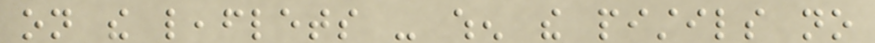on the leaflets - when the pistils no
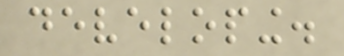developing.
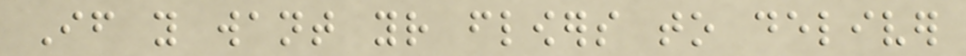If you want your flowers to deliver
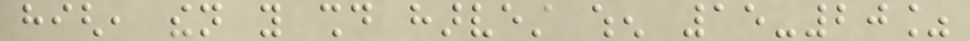high, then you should harvest when 15-20%
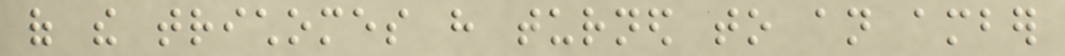of the trichomes have turned to an amber
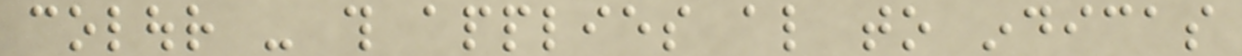colour - this applies also to indicas
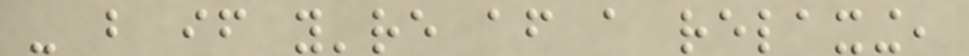- but if you're after a relaxing,
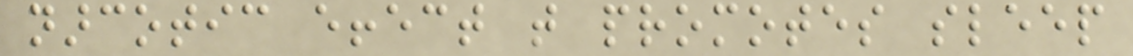narcotic effect that promotes sleep
